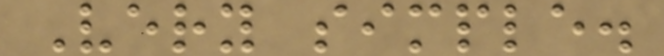Very simple.
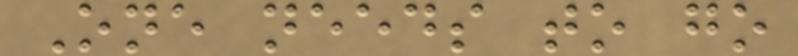One needs to go
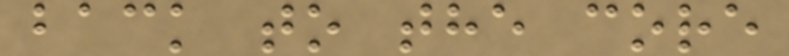back to the core
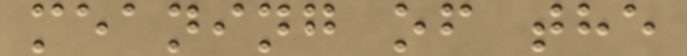meaning of the
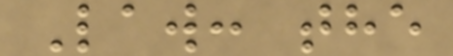Law: the
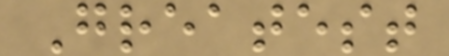Greatest
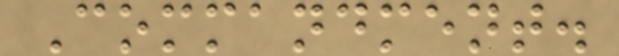Commandment.
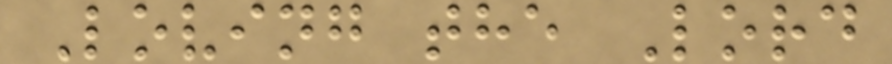Loving the Lord
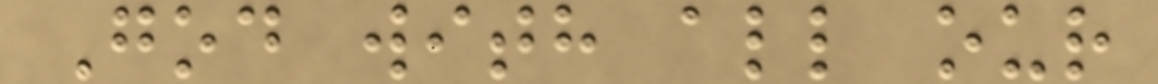God with all our
